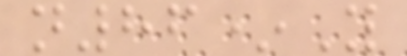n86*Y
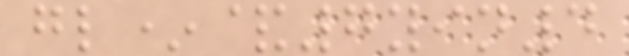gl*&7yin4
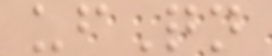ufQn
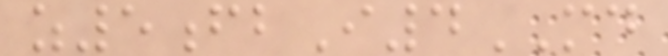z5fbI4MD
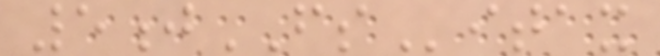5jFSitax
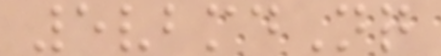5vbmdNq
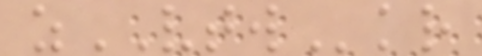zVTWkr
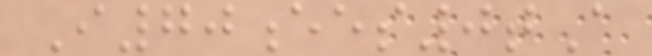I70ees0tA
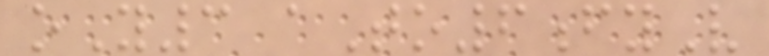oY3 aTo6fyV
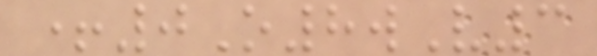+0O8wV3
